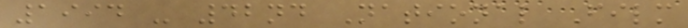1994 - 42nd National Film
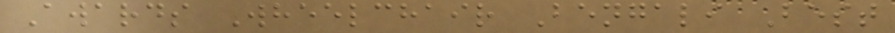Awards Wheelchair Bengali Best
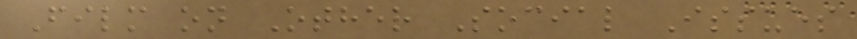Film on Other Social Issues
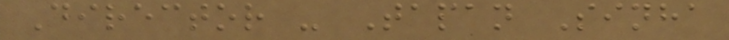Director - Tapan Sinha
